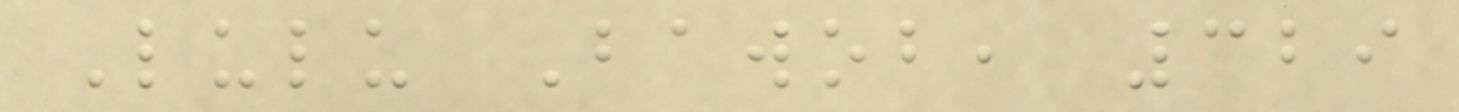Lulu Bawob, 329
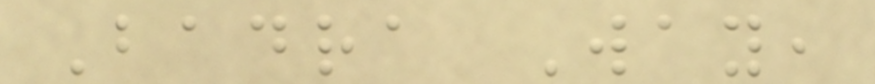Badra Way,
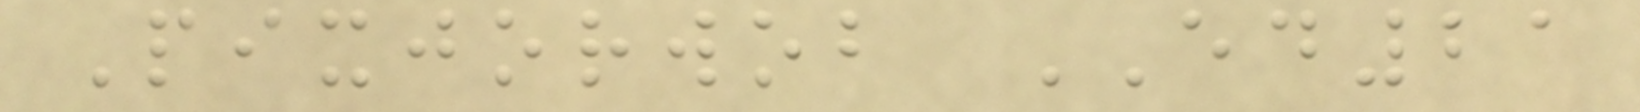Pixjorwob ED21
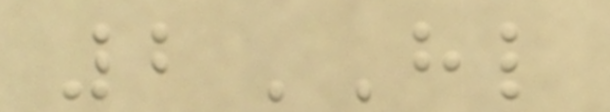2HL
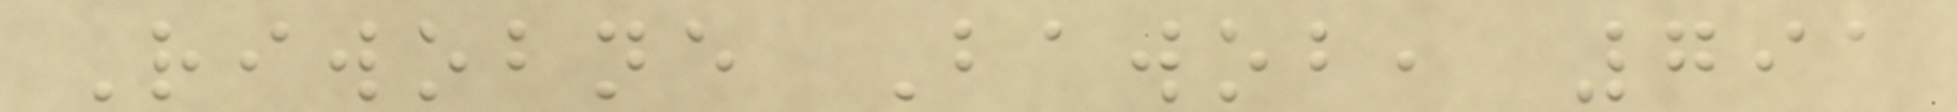Riwobne Bawob, 791
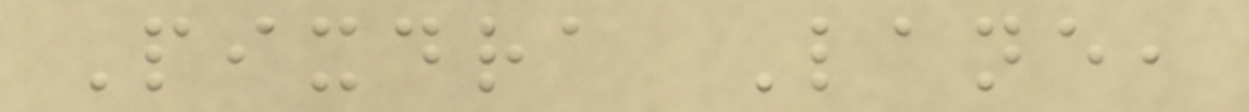Pixdra Lane,
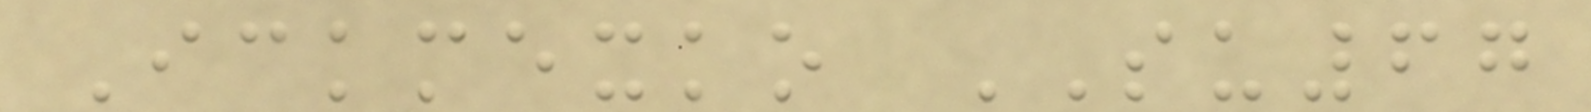Ickmexko SU67
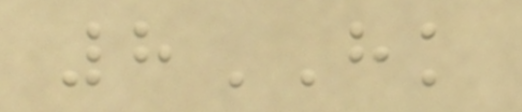8HK
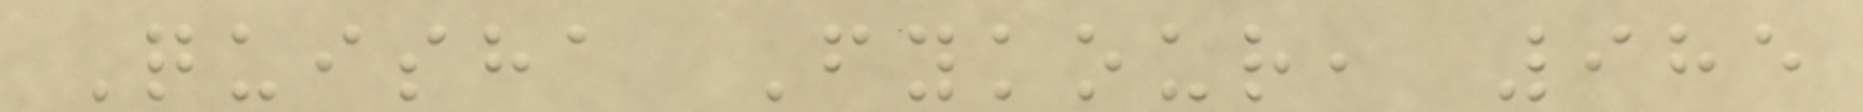Quisha Fykour, 985
